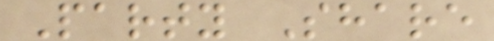Party Share
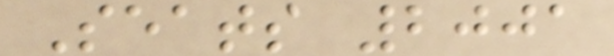Seats 2001
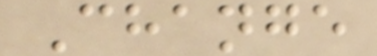Change
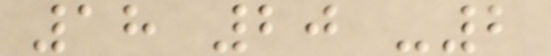18 20 -2
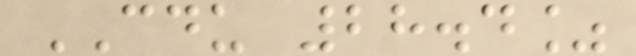CDU 28.4%
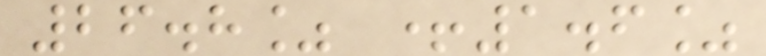26.8% +1.6%
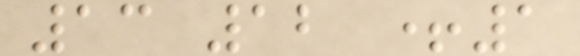13 12 +1
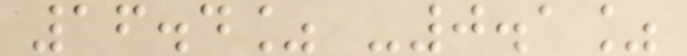16.4% -0.1%
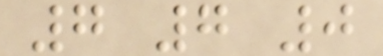7 7 0
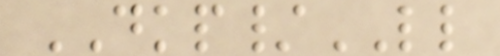DKP/LL
